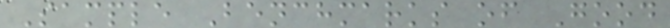Sample Benchmarks of Good
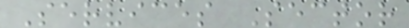Services Sector
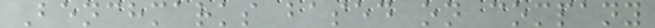Benchmarks based on company
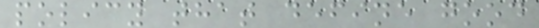policy that define good
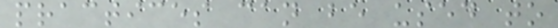practices can be used to
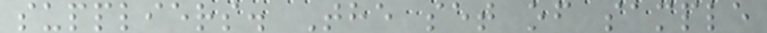suppliers. The set of sample
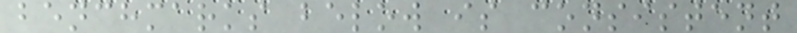benchmarks below is consistent
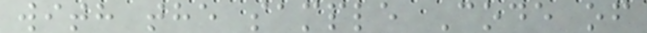with the sample Code of
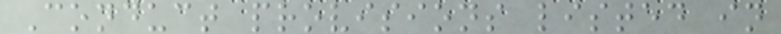Conduct provisions listed in
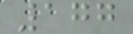177
